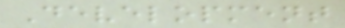Development
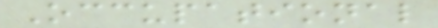Occupational
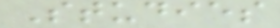Studies
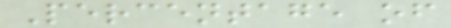Percentage of
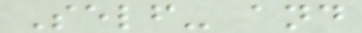Self- and
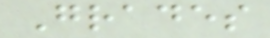Grades
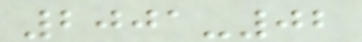2001-02
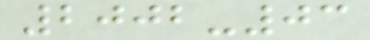2002-03
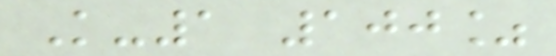K-1 100%
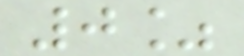0%
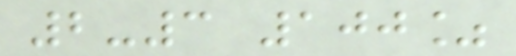2-3 100%
